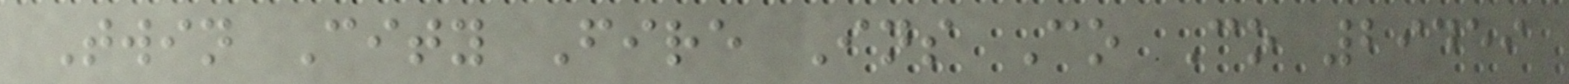Twin City Fire Ins Co Co 29459
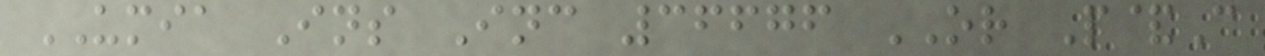UMIA Ins Inc 36676 OR P&C
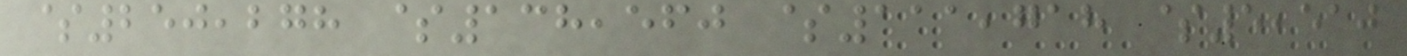$250,278 $138,560 $111,718 $5,510
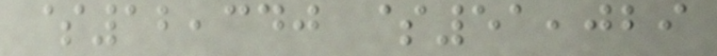$12,340 $51,029
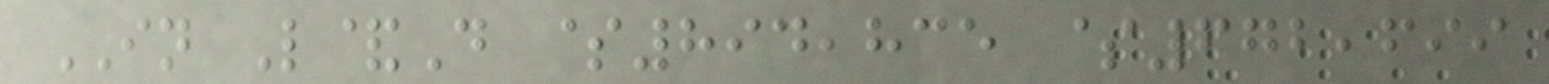IN L&D $894,835 $672,699
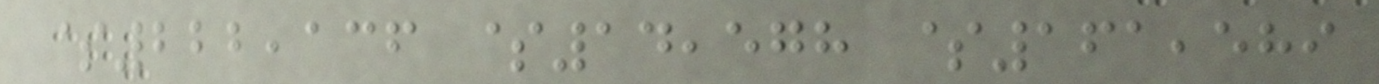$222,136 $14,578 $161,589
